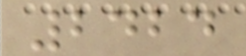2424
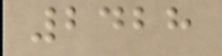2428
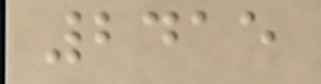2415
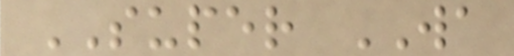SUPER WA
